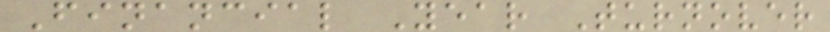Financial Year Turnover
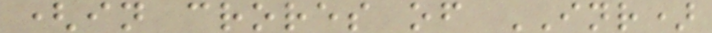(in crores of INR)
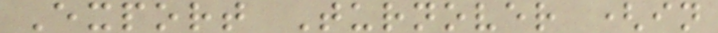Export Turnover (in
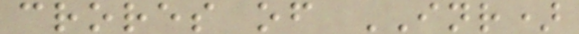crores of INR)
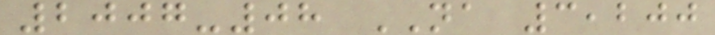2007-08 NA 3,200
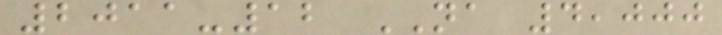2011-12 NA 4,000
